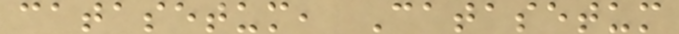catasetum, Catasetum
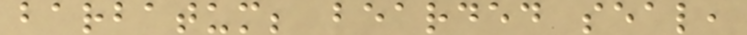barbatum; bearded seal,
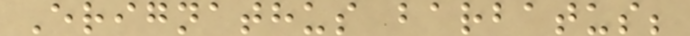Erignathus barbatus;
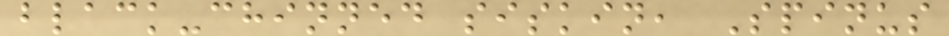black-chinned siskin, Spinus
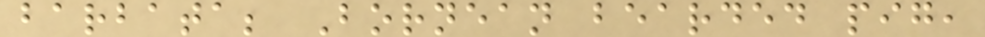barbata; Bornean bearded pig,
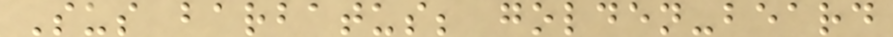Sus barbatus; golden-beard
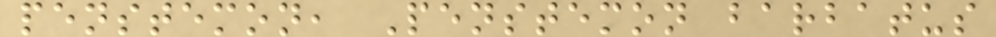penstemon, Penstemon barbatus
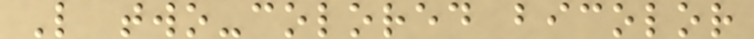L two-colored bicolor
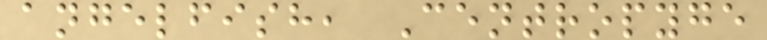angelfish, Centropyge
